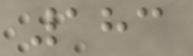183
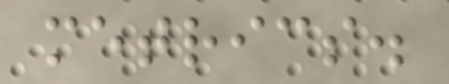metrics.
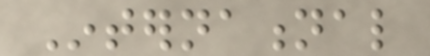International
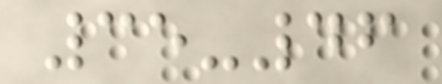35-46
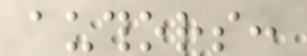authors:
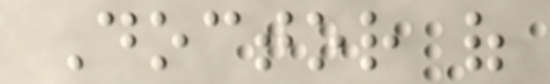Doctor of
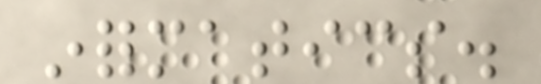informatics.
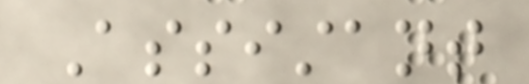Assistant
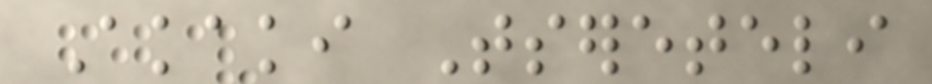Akaki Tsereteli
